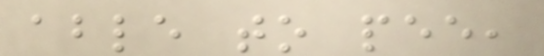able to pee,
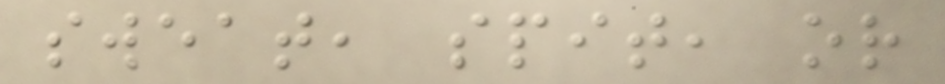sweat, spit, or
